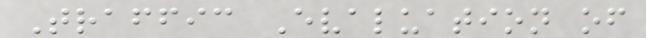Traffic Evaluation of
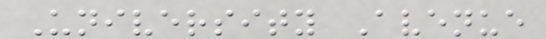University Avenue
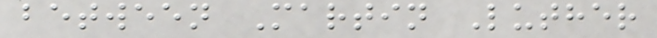between Martin Luther
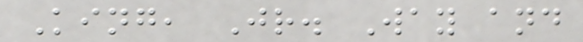King, Jr. Way and
